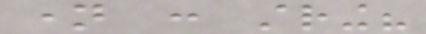name : string?
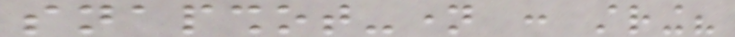snapshot-name : string?
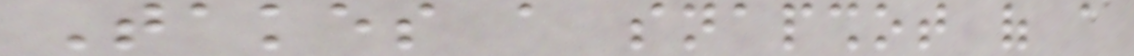Takes a snapshot of a
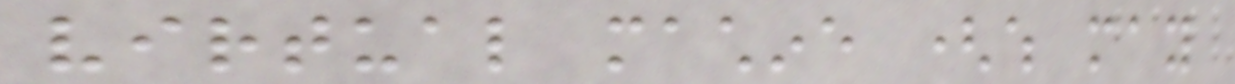virtual machine (which may
